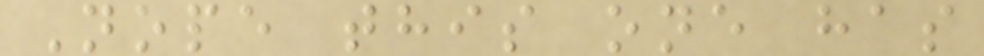Nope this one has
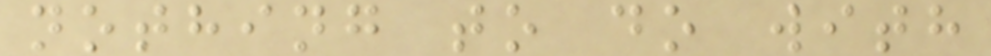nothing to do with
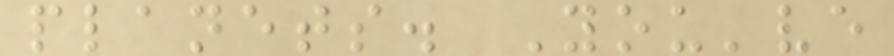planets. You've
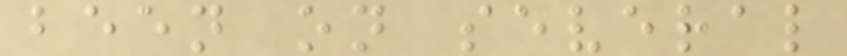been on several
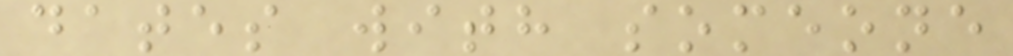dates with someone
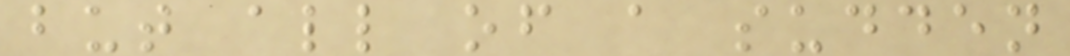but all of a sudden
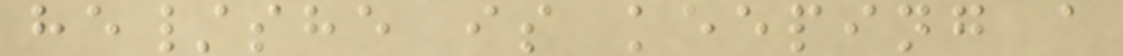he/she is keeping a
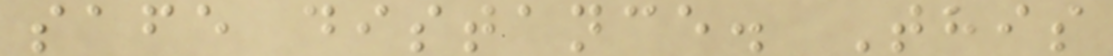safe distance. This
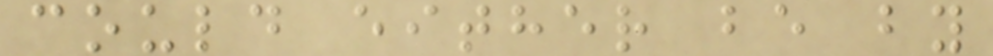could either be by
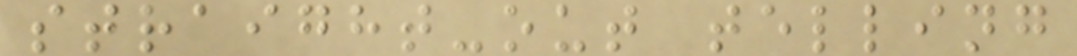straight-out telling
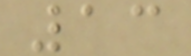13
